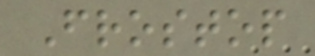Frostop
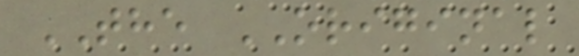THE ORIGINAL
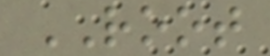ROOT
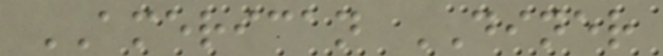AMERICAN DINER
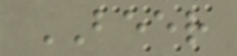BEER
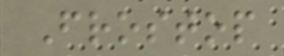Frostop
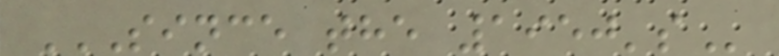SINCE THE 1950'S
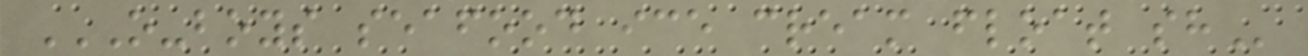O-BOYS SEAFOOD ICE CREAM FLOAT SH
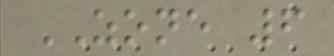ZONE 6
